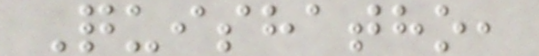Quishatho,
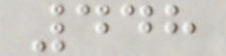448
